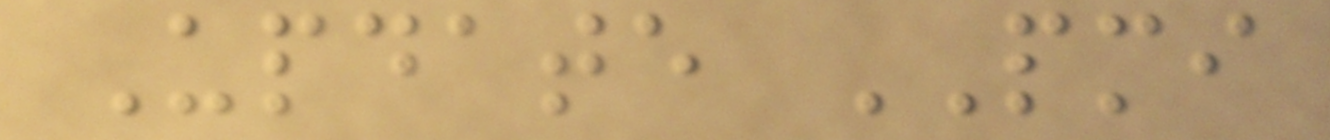Update PMI
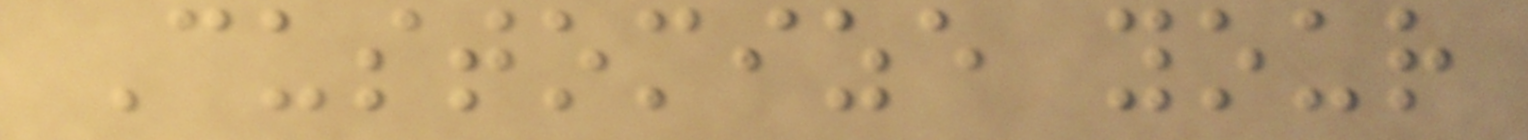Customize your
